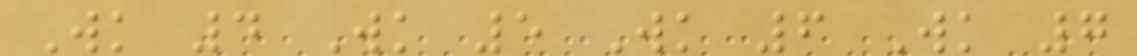Wk 4 Wk 5 Wk 6 Wk 7
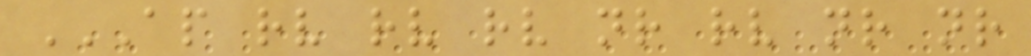AP RV RV RV NR RV NR NR
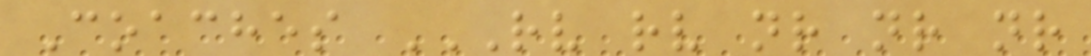Coaches RV RV NR NR NR
